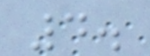4.
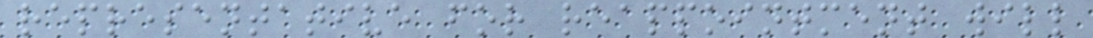representative for reappointment will
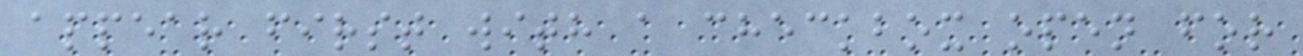appear first with a checkbox open for
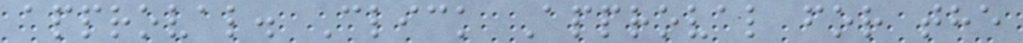approval. Click Approval for the
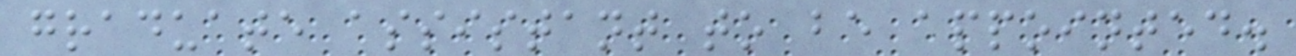graduate assistant to be appointed.
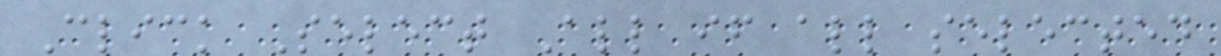Click Select All if all selected
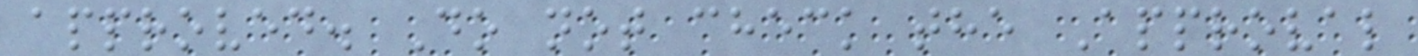approved. Do not check the Approval
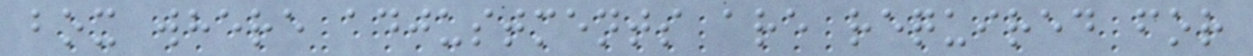box where adjustments are required for
